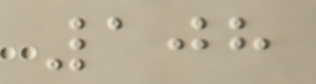108
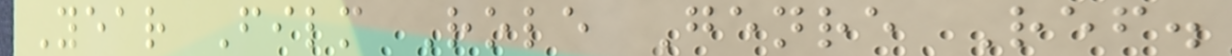Year Film Role Genre Ref.
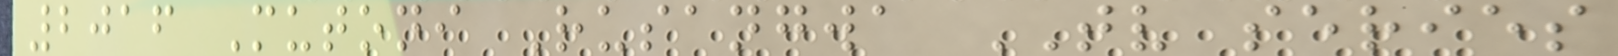2016 Mutoni Rusangwa TV series
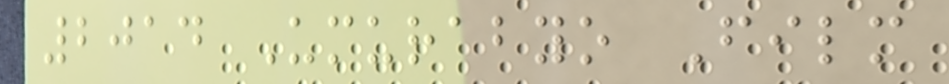2014 Umurabyo Film
